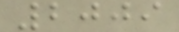2009
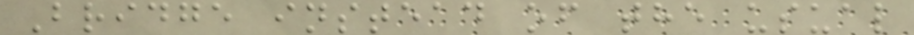Bridge instead of the usual
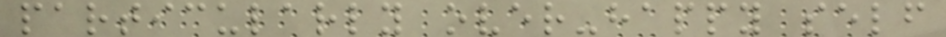particularly over-happy self
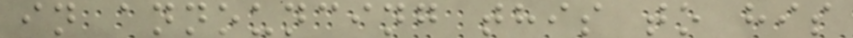in announcing this to his
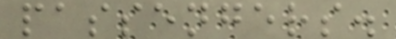passengers.
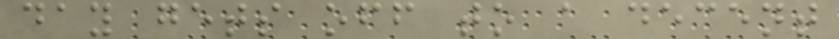day gets off to a decent
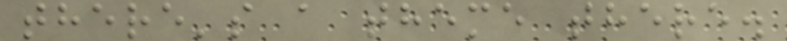there's a theme there.
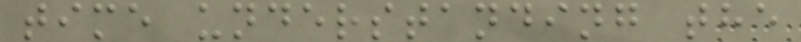time understanding the
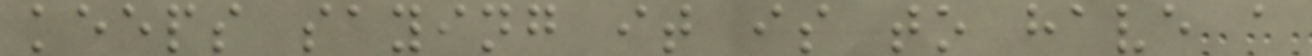keeps saying it is to have a
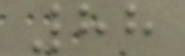88
